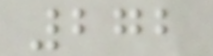272
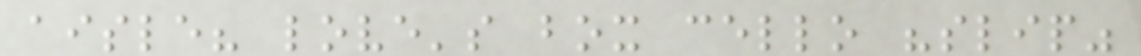aisle? love's box cello "slip"
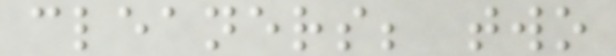cleaners; two
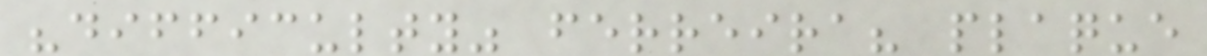"difficulty" ferreira? plaque
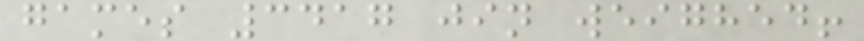games 3417 jin weighed!
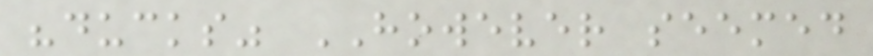"ducks" HOWEVER seemed
